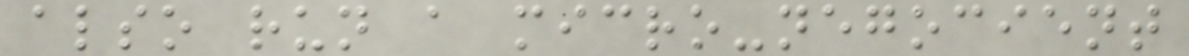also run a micro-negocient
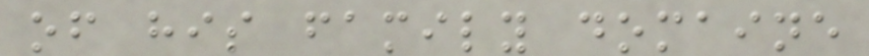of his family domaine
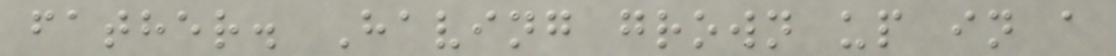father. Having grown up in a
